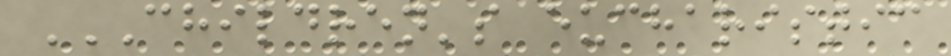CHILDREN'S EUCHARISTIC
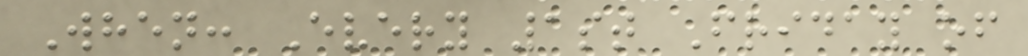When: Every 1st Friday of
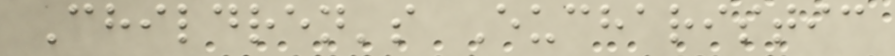Children's Eucharistic
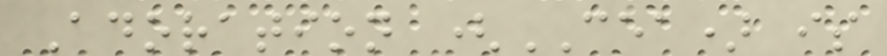Adoration (CEA) is
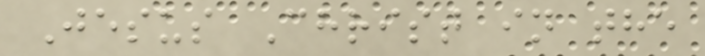Jesus Christ in the
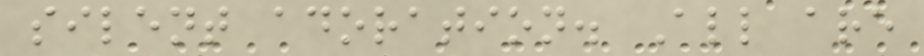silent adoration. All are
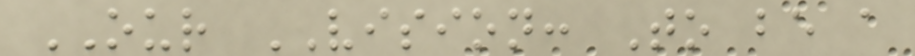OUR VISION: To be a
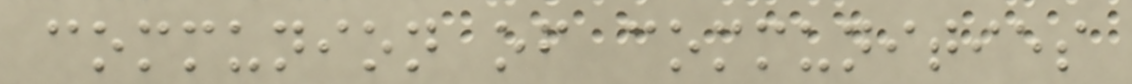communion of communities
